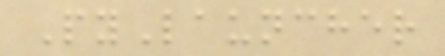PyLauncher
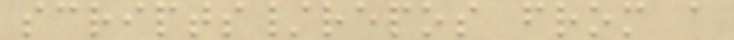scripts/repos from a
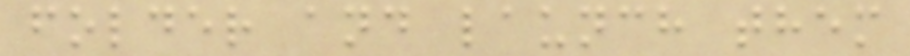folder and launch them
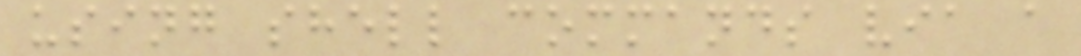using shell commands via a
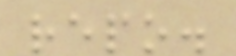repo.
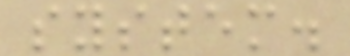system.
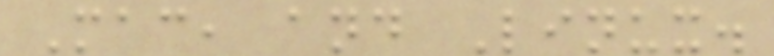Mac, and Linux.
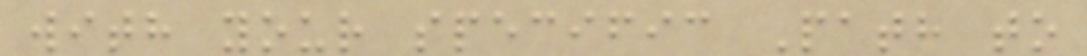with your specific Path to
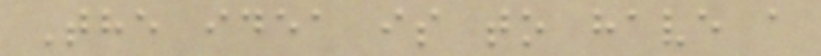The idea is to have a
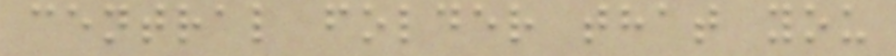central folder that you
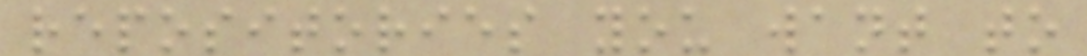repositories you want to
